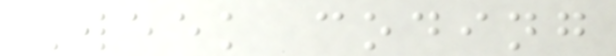Week coding
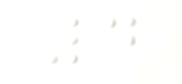4
